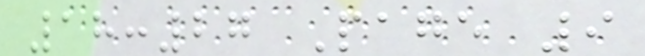18:27 Page 9
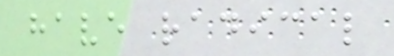have radical
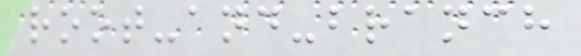root-and-branch
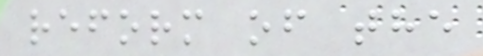reform of the
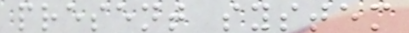present system
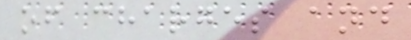of charges and
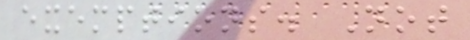exemptions. Not
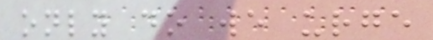only do we urge
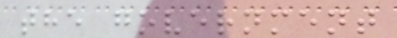the government
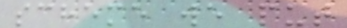scheme we put
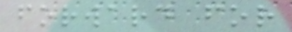forward for
